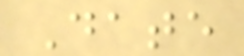Date
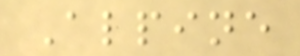Alpine
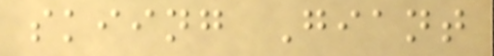skiing Giant
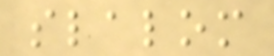slalom
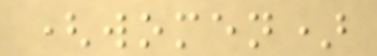(women)
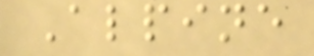Alpine
